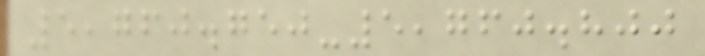5,760.750-5,760.800
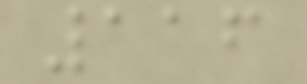116
